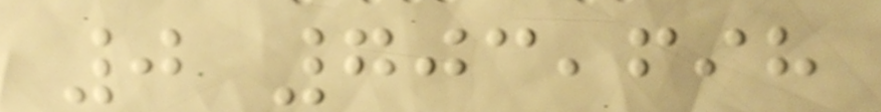0 703,698
